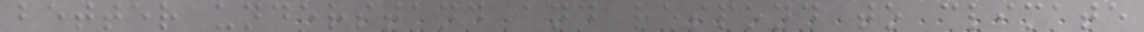better understand and respond to climate
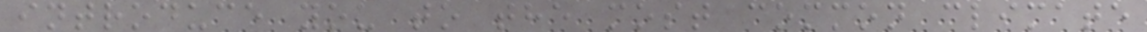introduce you to the most common climate
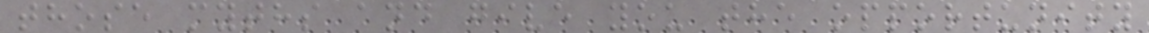those myths and give you the opportunity
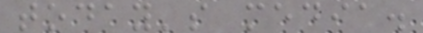today's media.
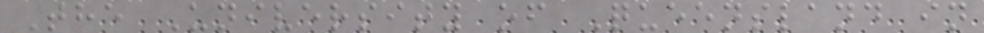The University of Queensland in
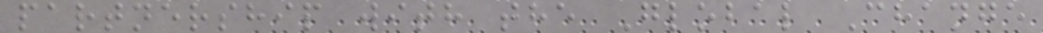partnership with the Global Change
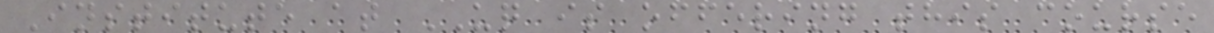Institute at UQ is offering this course
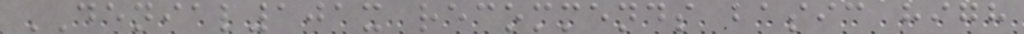DENIAL101x recommends basic high
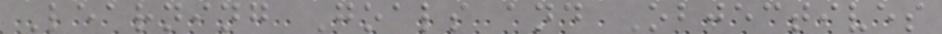Learning Goals and Objectives
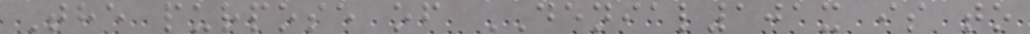The purpose of DENIAL101x is to
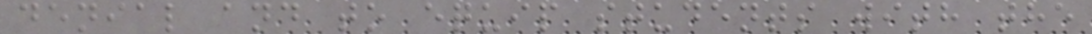denial and to equip students with the
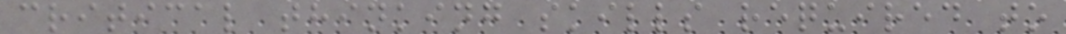critical thinking skills required to
